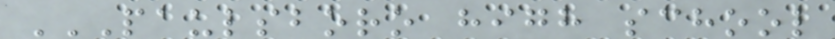PAULSBORO HIGH SCHOOL
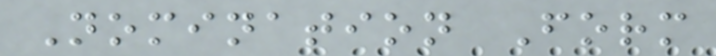Nomination Form
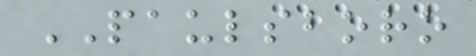PAULSBORO
